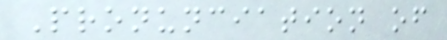Pronunciation of
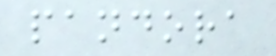pandora
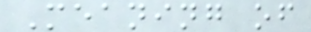Meaning of
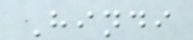Hindi
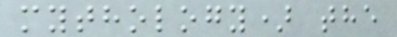mythology) the
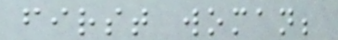first woman;
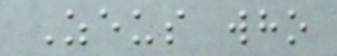Zeus who
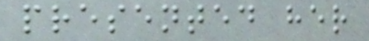presented her
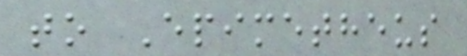to Epimetheus
